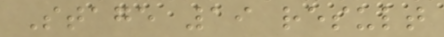Stage 19 result
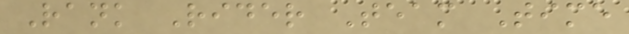Rank Rider Team Time
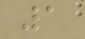1
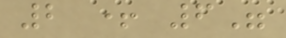2 + 6"
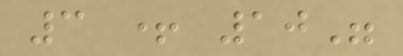3 + 10"
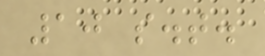10 s.t.
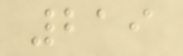219
